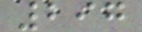297
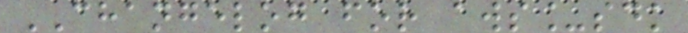CHANGELOG for aws_sdk
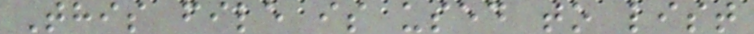This file is used to list
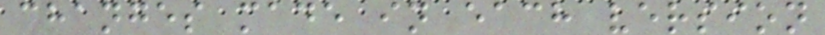changes made in each version
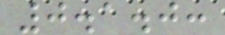0.1.0:
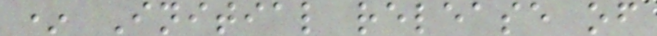* Initial release of
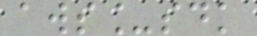aws_sdk
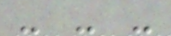- - -
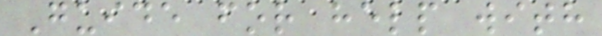Guide for help with
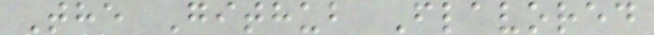The Github Flavored
